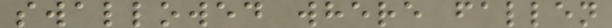swallowed where fallen
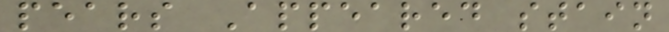pears Appeared stain
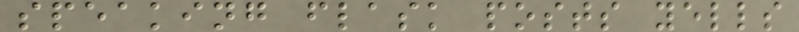speaking flask posts yells
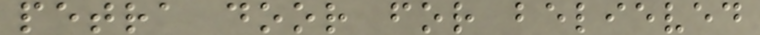petra door for believed
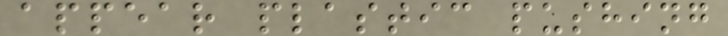appear plastic pushing
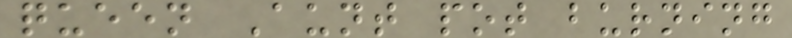queen Aunt pot burning
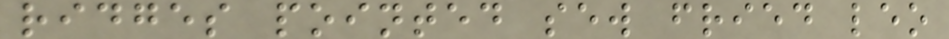ridges pointed sew fried leo
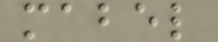mabel
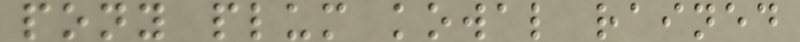pony plum kowal rained
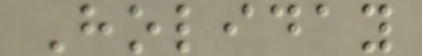Holiday
